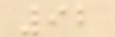92
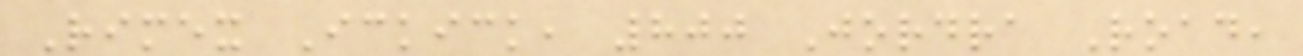Rimex Ickick, 800 Jordra Road,
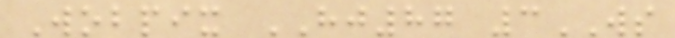Wobpix HJ87 3WS
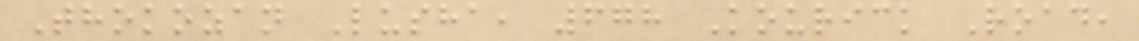Thokozan Lusha, 678 Kourick Road,
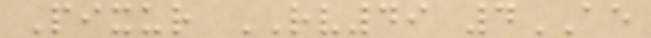Pixur RV49 4AE
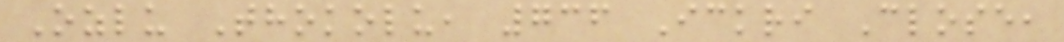Ozlu Thokolu, 736 Ickri Close,
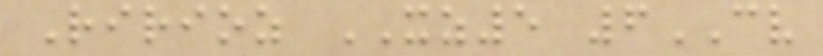Ririoz XZ5 6CV
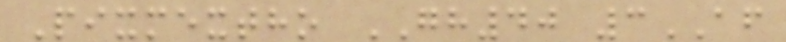Pixmextho GH40 3AF
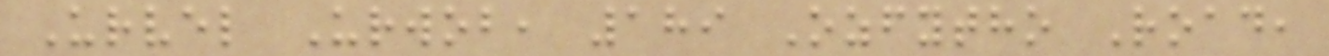Urvel Urwob, 189 Ozfytho Road,
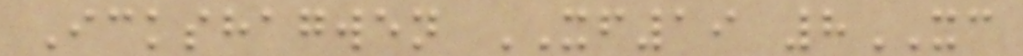Ickshagwen XF19 8XC
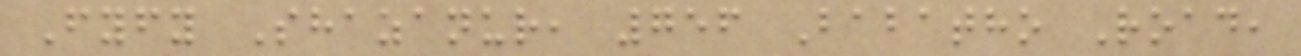Fyfy Shazanur, 756 Babatho Road,
